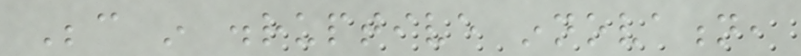Because in disruptive innovation,
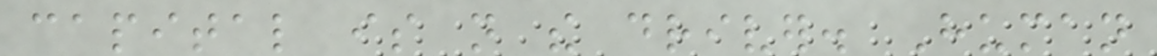capital is not the driver. Human
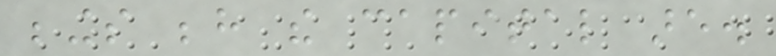beings behind the capital are.
